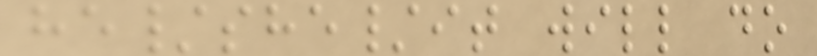he/she/it will do
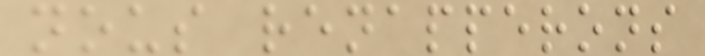nous renapperons
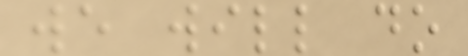we will do
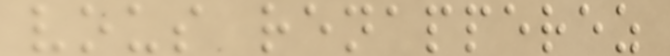vous renapperez
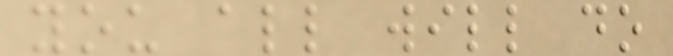you all will do
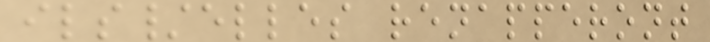ils/elles renapperont
